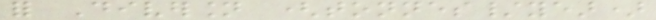for Diversion (tonnes/year)
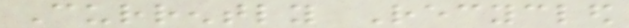Currently Recycled
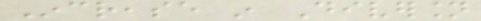Increase in Diversion
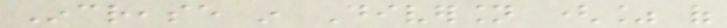Increase in Diversion (% of
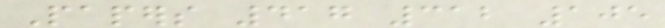Papers 417 312 105
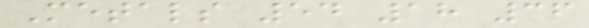Metals 54 18 36
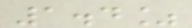1.4%
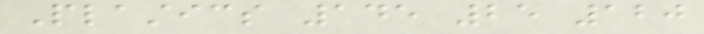Plastics 145 25 120
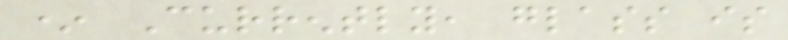* Currently, glass is
